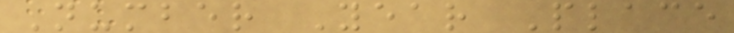Number Year Place
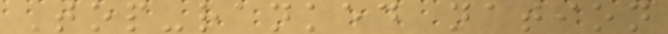Top-ranked nation
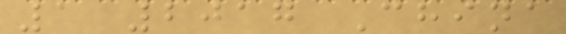1 2017 China
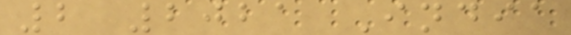2 2021 India
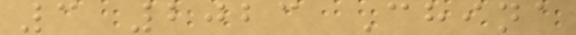3 2023 China
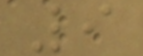9
